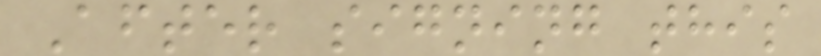After signing this
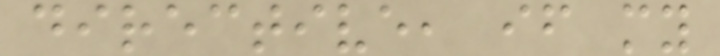directive, if my
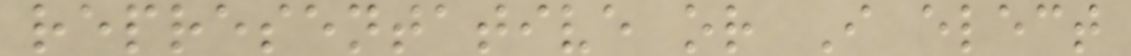representative or I elect
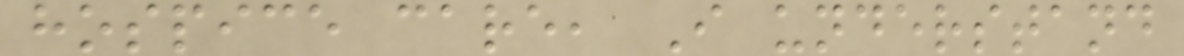hospice care, I understand
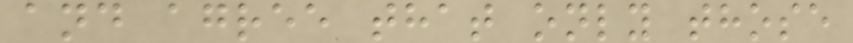and agree that only those
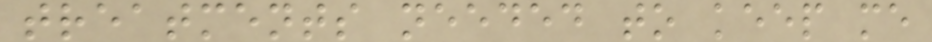treatments needed to keep me
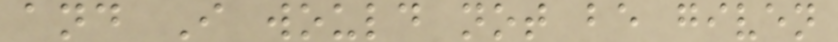and I would not be given
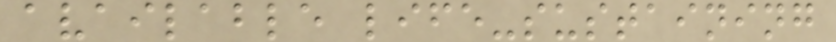available life-sustaining
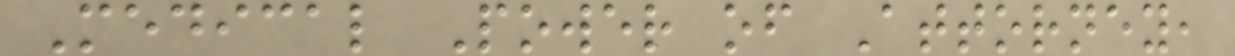Medical Power of Attorney,
